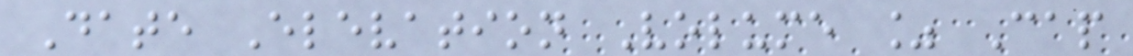Date Elevation Volume % Cap
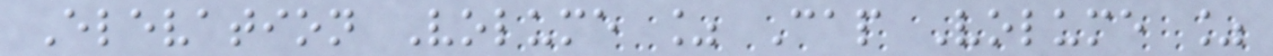Elevation Volume % Cap Volume %
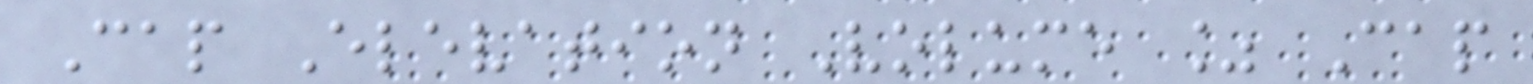Cap Elevation Volume % Cap
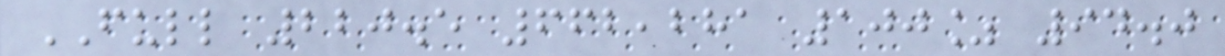FULL 220.5 662,281 100% 94.0
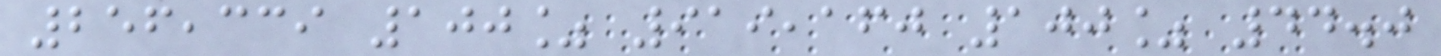256,339 100% 919,160 100% 44.0
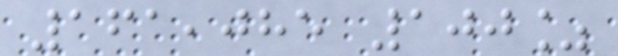161,085 100%
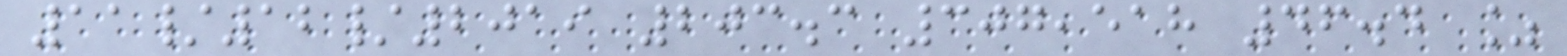11/12/2019 203.3 307,518 46.4 %
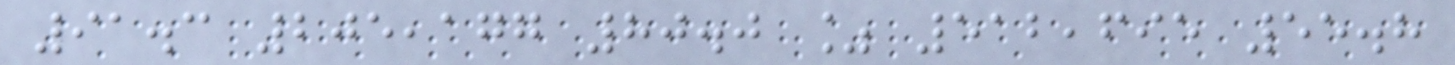91.3 205,177 80.0 % 512,695 55.8
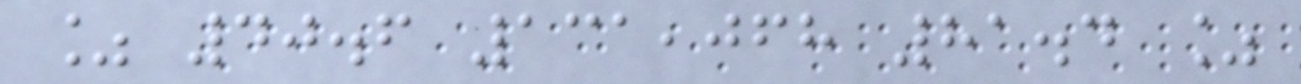% 40.6 131,068 81.4 %
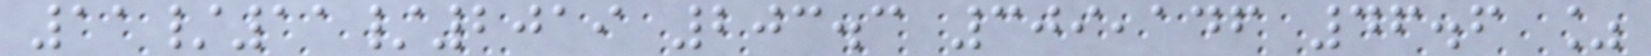11/11/2019 203.3 309,146 46.6 %
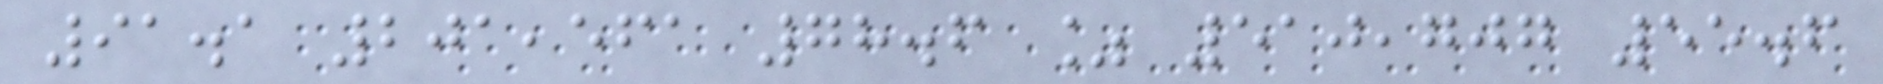91.1 201,561 78.6 % 510,707 55.6
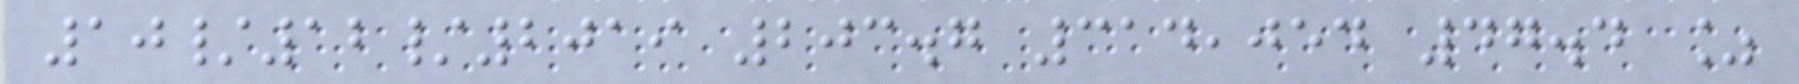10/12/2019 203.7 314,054 47.4 %
